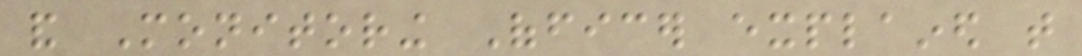and Monitoring Officer explained that
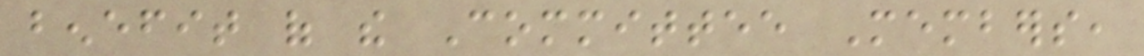benefit of the Committee Members,
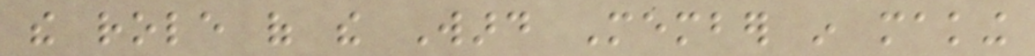the role of the Ward Member in making
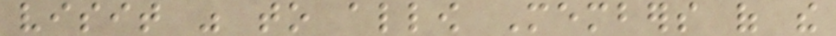visit was to allow Members of the
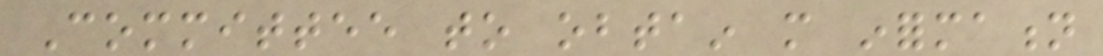Committee to obtain more information
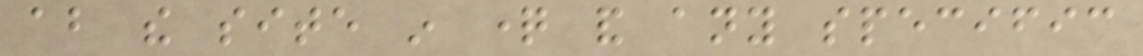about the site in question and any specific
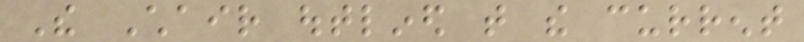The Chair outlined that the current
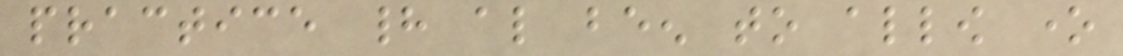practice had also been to allow one
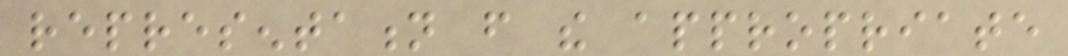representation from the appropriate
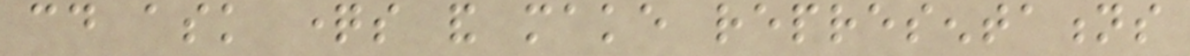could ask questions and make representations
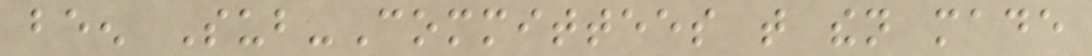been Sub-Committees that then made
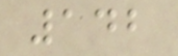142
